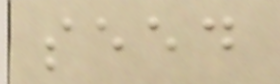seed
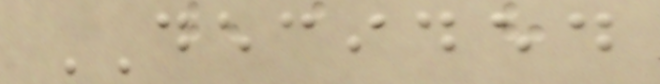DECIDED
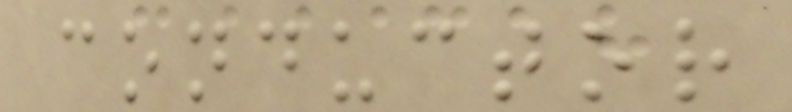conductor
